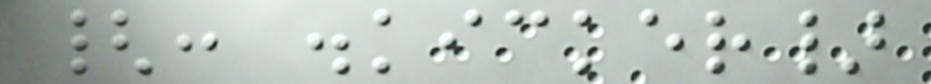{: .kicker}
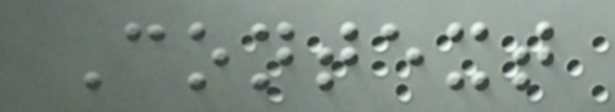Context
